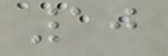10
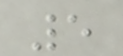5
